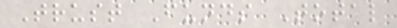Trust Funds Total
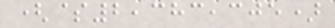($2,383,305)
